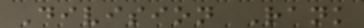Division Rank
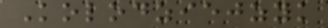Kolodziejzyk
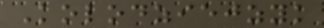Kolodziejzyk
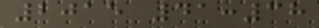2015 41:38
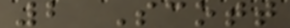2 Scott
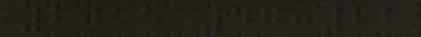2015 47:22
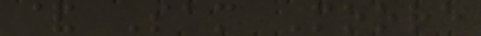& Sam Moore
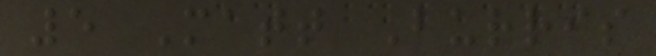5 Matt Burris
